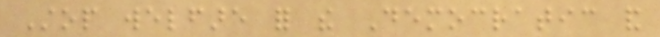Stop welfare for the Democratic and
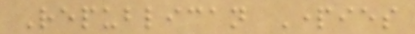Republican Parties
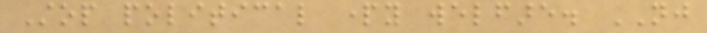Stop political party welfare. NJ
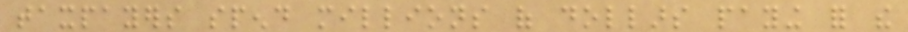taxpayers spend millions of dollars paying for the
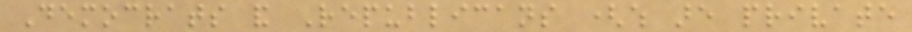Democrats and Republicans (which are private
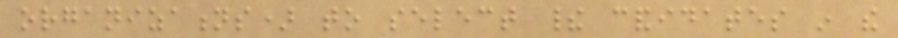organizations) to select their candidates in the
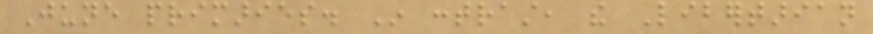June primaries. In contrast, the Libertarian
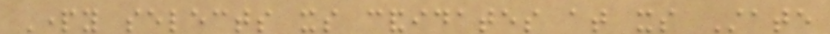Party selects its candidates at its State
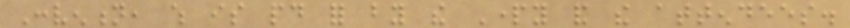Convention, which is paid for by the Party and the attendees.
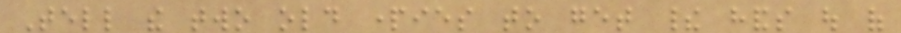Tell the two old parties to get their hands out of
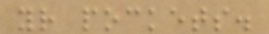your pockets.
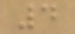4
